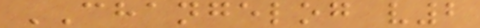CHANGELOG v2
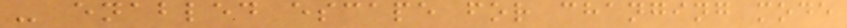- enabled escape for changing mode
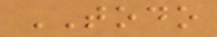TODO
